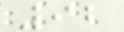92
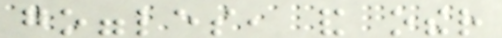goggles, and other
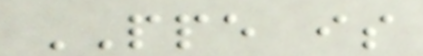PPE is
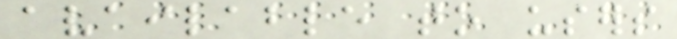available to users
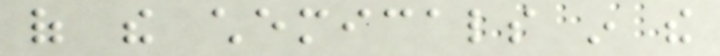of the chemicals in the
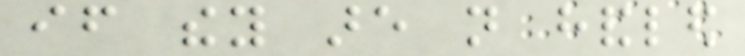if they are not handled
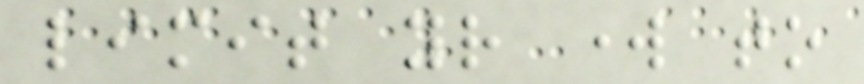limit your work to
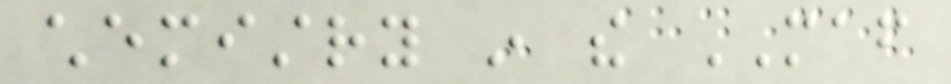chemistry in the MAF
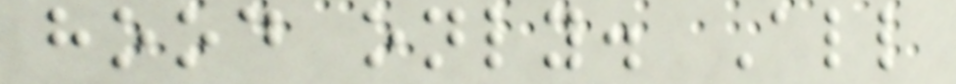hood only. All
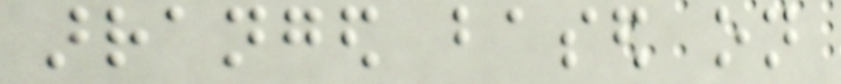arranged based on
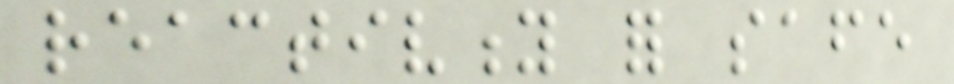reactivity for safe
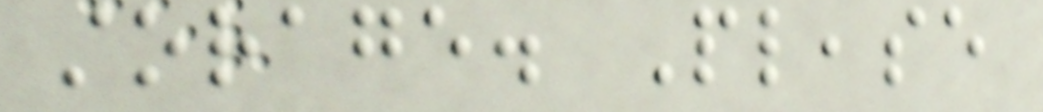storage. Please
